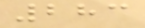283
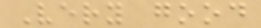Very good
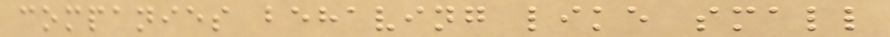companies behaving like small
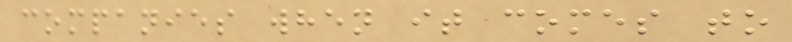companies when it comes to
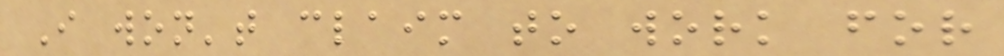I won't claim to work for
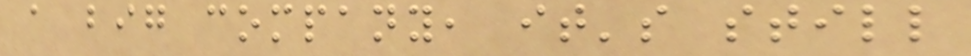a big company, it's still
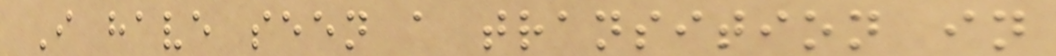I have seen a transition in
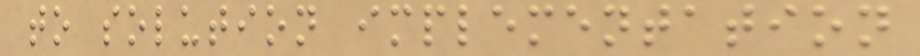to solution implementation
